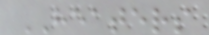HEATERS
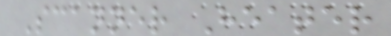Scanner Heater
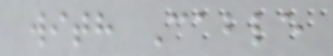with Cable
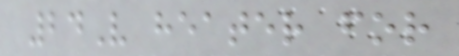24V heater for
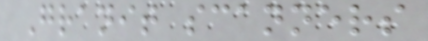Granit scanners
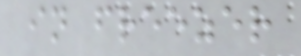in freezer
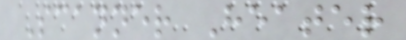Scanner Heater
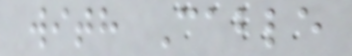with Cable
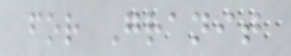for Granit
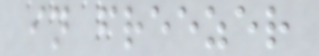in freezer
